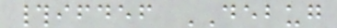#ifdef DEBUG
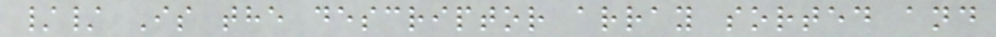// Is the descriptor array sorted and
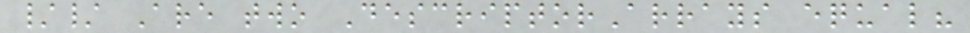// Are two DescriptorArrays equal?
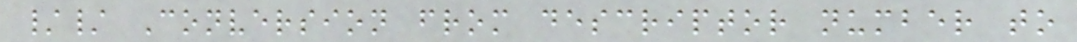// Conversion from descriptor number to
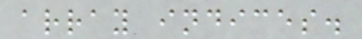array indices.
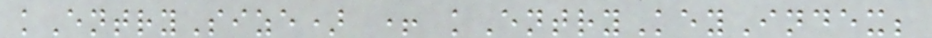kEntrySize) + kEntryKeyIndex;
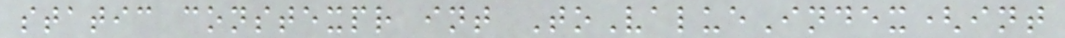static constexpr int ToValueIndex(int
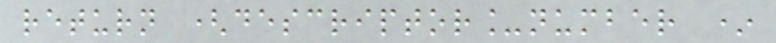return (descriptor_number *
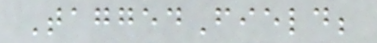TaggedField;
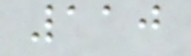110
